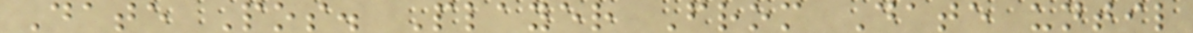Date Pos. Player From Date until
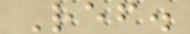Ref.
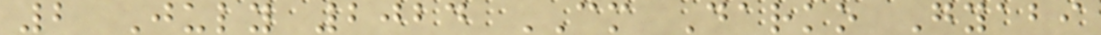2 July 2024 CM Darko Gyabi
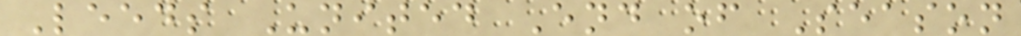Leeds United End of Season
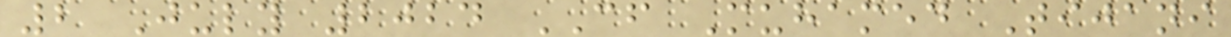2 July 2024 CF Muhamed Tijani
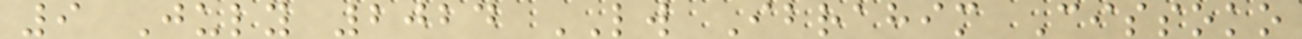9 July 2024 LW Ibrahim Cissoko
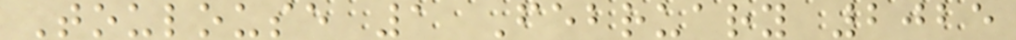Toulouse 1 February 2025
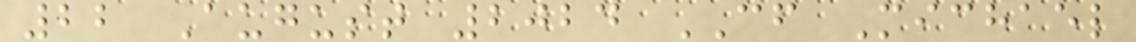22 August 2024 CF Michael
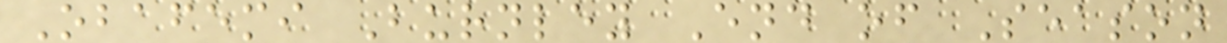Obafemi Burnley End of Season
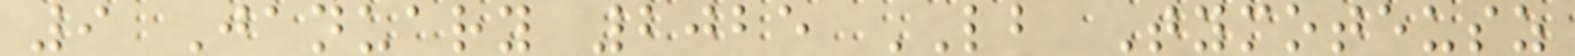9 January 2025 LB Tymoteusz
